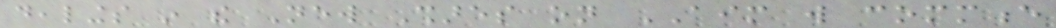dealings in the New Shares on AIM will commence
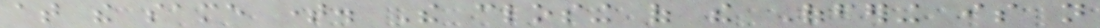at the same time. The closing of the Offering is not
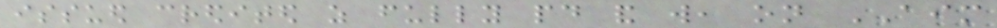issued credited as fully paid and will, on AIM
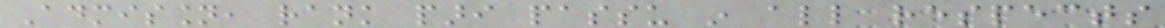Admission, rank pari passu in all respects
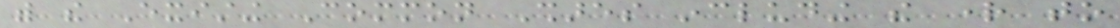with the Existing Common Shares including the right to
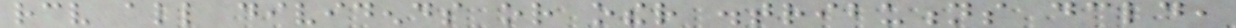receive all dividends or other distributions declared,
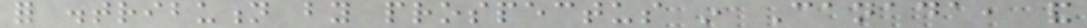for distribution by prospectus in Canada, and
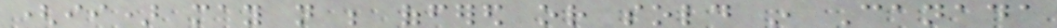(ii) may not be offered or sold in Canada
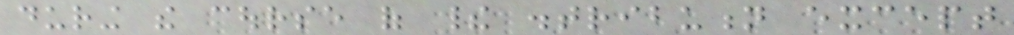during the course of their distribution except
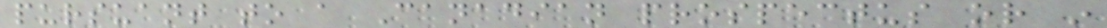pursuant to a Canadian prospectus or in
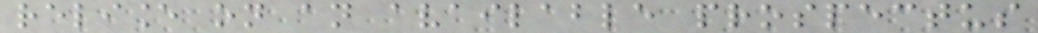reliance on an available prospectus
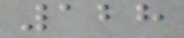128
